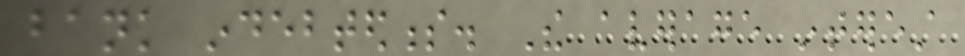bank indebtedness. The average interest
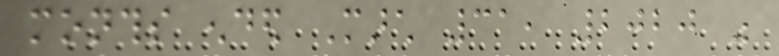months ended March 31, 2020 was
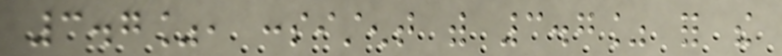3.7%, consistent with 3.7% for the
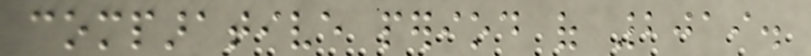comparative period of 2019.
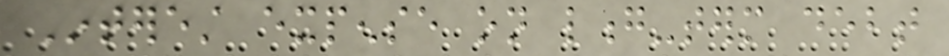Interest expense on long-term debt
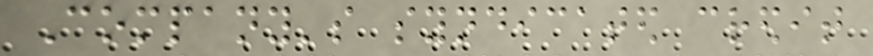Company's syndicated credit
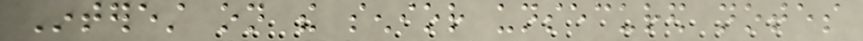Interest on the senior unsecured notes
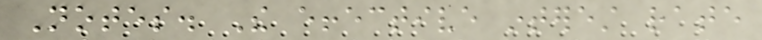Notes. The effective interest rate
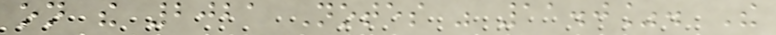on the 2021 Notes was 11.0%. The
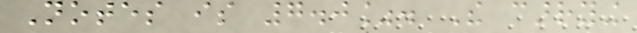Notes is 7.0%. The carrying
